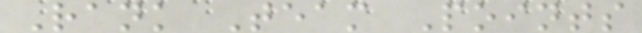Rank Team Points
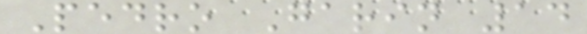Pedro Garin 14
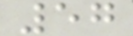57
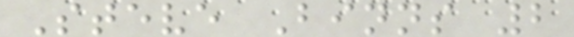Steve Binns 2
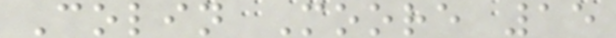Colin Moore 15
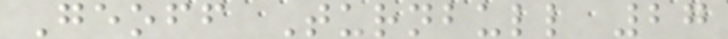Geoff Turnbull 27
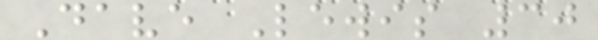Dave Lewis 30
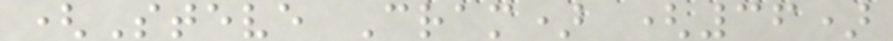(Steve Cram) (36)
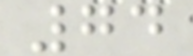74
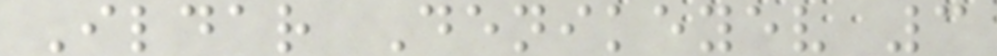Ildar Denikeyev 3
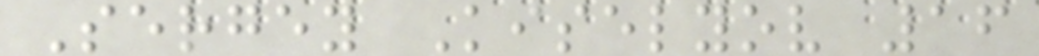Sergey Kiselyov 16
